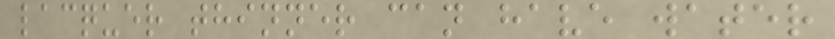lacquer thinner can have water
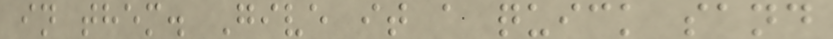in them. Give it a quick sand
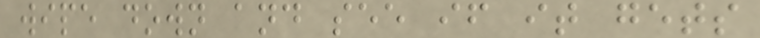wipe down and see if it gets
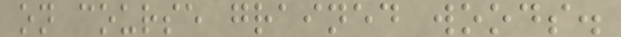on course grained woods.
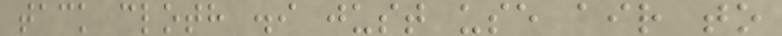tack cloth .i just use air to
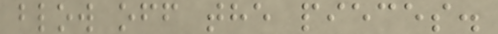blow off the pieces.
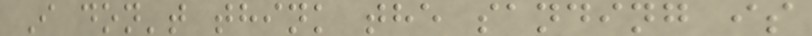I don't think the sanding is
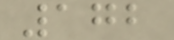172
